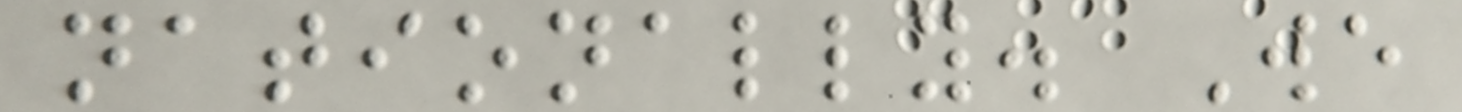nationally. We
